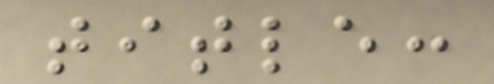title:
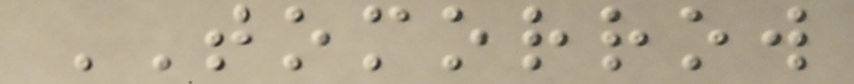TOMORROW
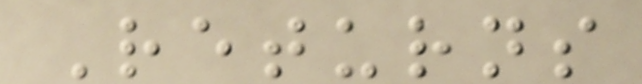Returns
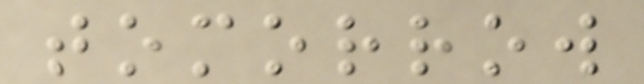tomorrow
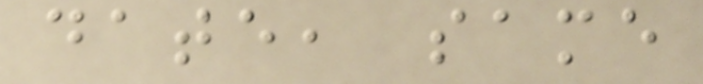date, same
